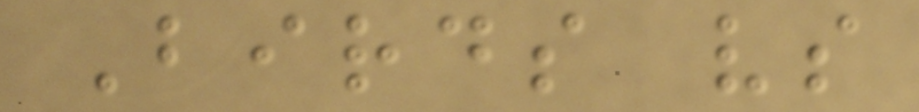Birds vs
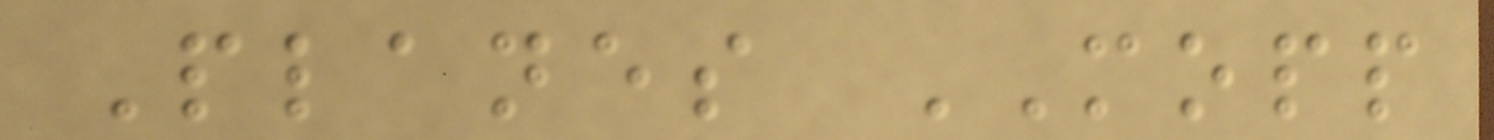Planes MOPP
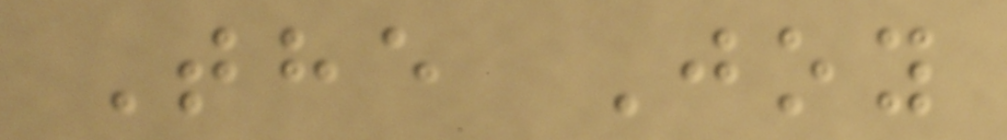The Joy
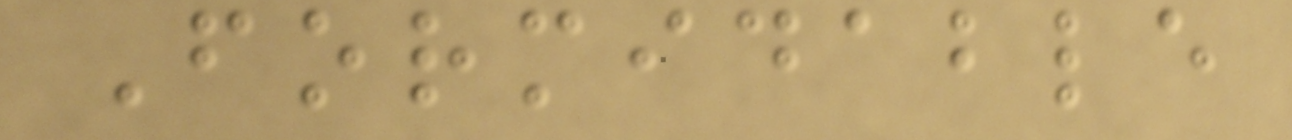Formidable
